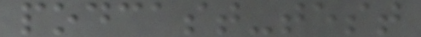podcast-test
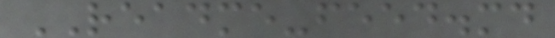README-feed.md
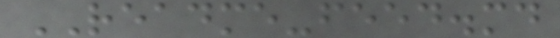README-feed.md
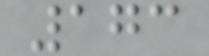173
